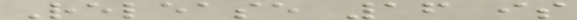Release 16 is
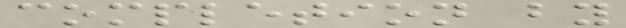completion by
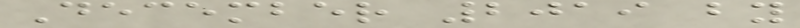December 2019 by
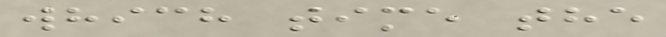which time the
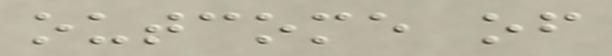outcome of
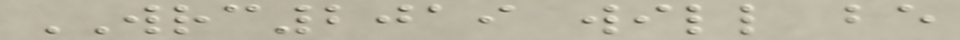WRC2019 will be
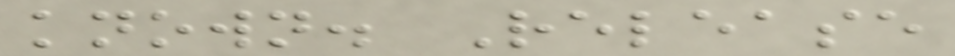known. Release
